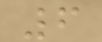6
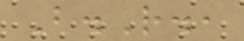B.R.,
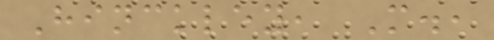Hinckley, M.,
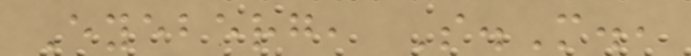Eyeberg, S.M.,
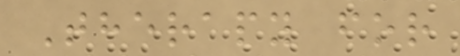Therapy for
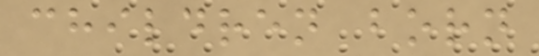children born
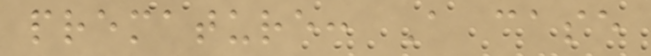premature: A case
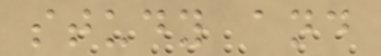study and
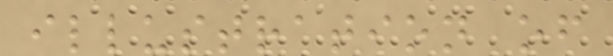illustration of
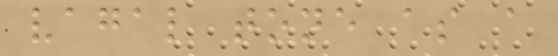vagal tone as a
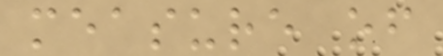measure of
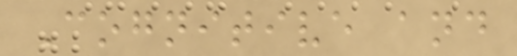Cognitive and
